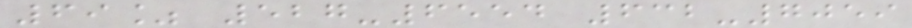69% 527-6554 632-7059
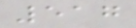517
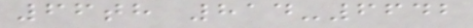66th 814-6642
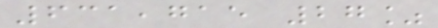631,715 27%
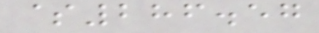$286.57
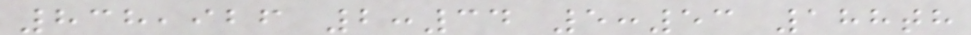838,926 2:34 5:53 188th
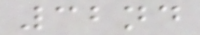32nd
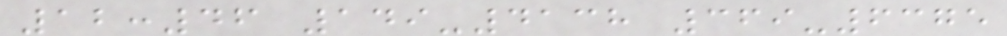12:46 149-4138 369-6375
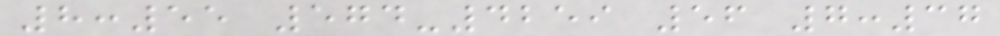8:55 574-4259 56 7:37
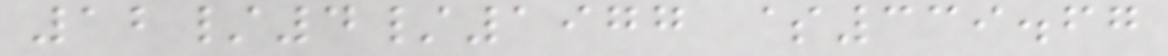12/4/1977 $339.67
